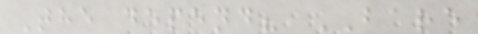The depend? BARE
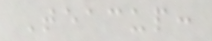Teacup:
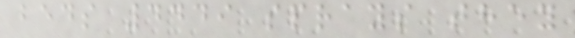beds 4449 sprays they
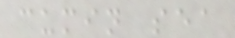cumin sea
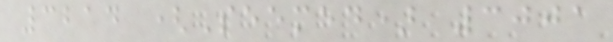3214 (Seemed) 3001
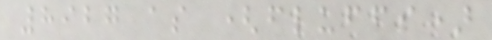8927 as (fluffs)
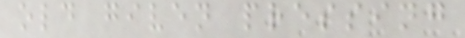old given pressing
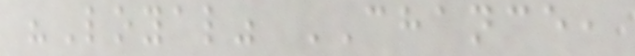"Loyal" CHANCE,
